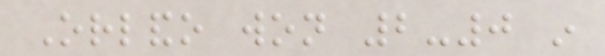Orlando won 2-0 in
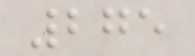275
